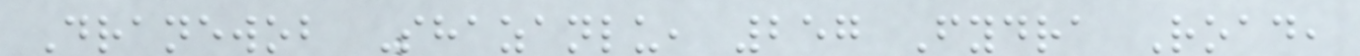Dranewob Shazanlu, 257 Fydra Road,
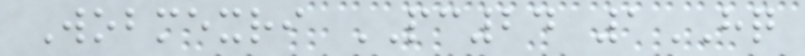Wobmexri PC24 1HQ
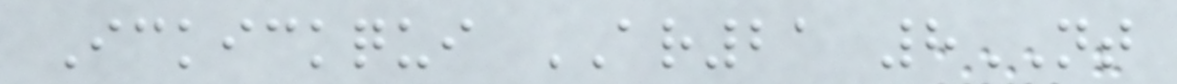Ickickqui AR21 8NT
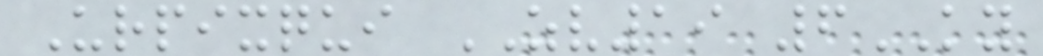Urpixqui ZV19 6KY
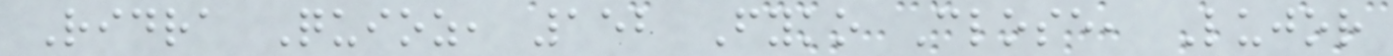Ridra Quioz, 152 Fyko Close, Lujor
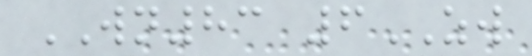WN83 6ZW
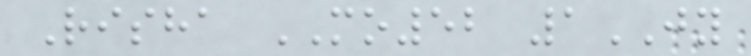Risha MO52 1JY
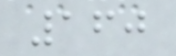160
